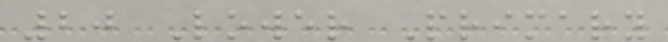20 Lower Primary
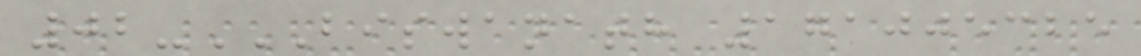02-BISWANATH 171005325
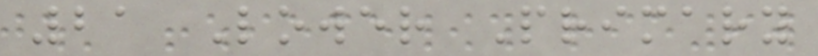21 Lower Primary
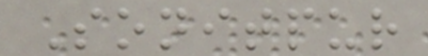Sonitpur
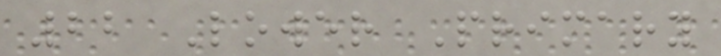22 Lower Primary
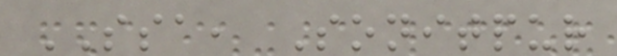SSA, Sonitpur
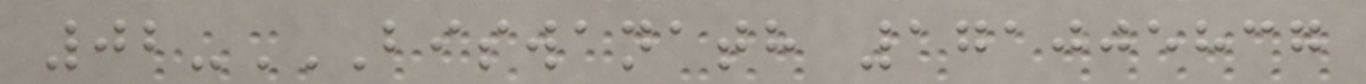02-BISWANATH 171005837
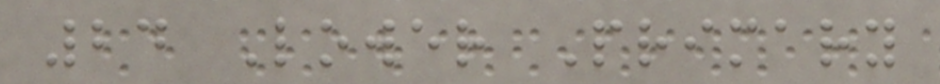24 Lower Primary
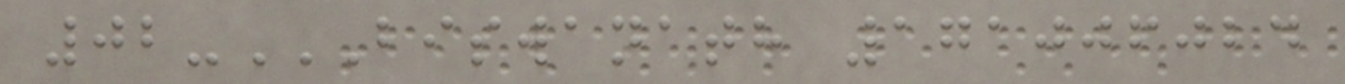02-BISWANATH 171006024
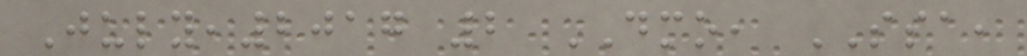July,2017 2 DMO, SSA,
